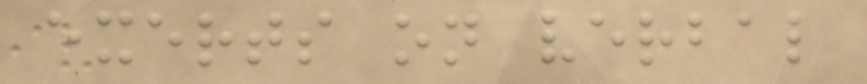exerts on verbal
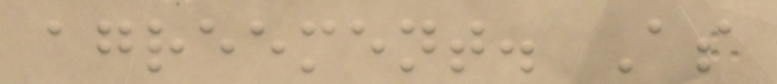agreement. As
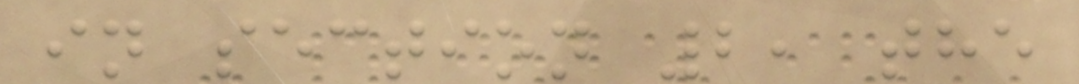in section 2, the
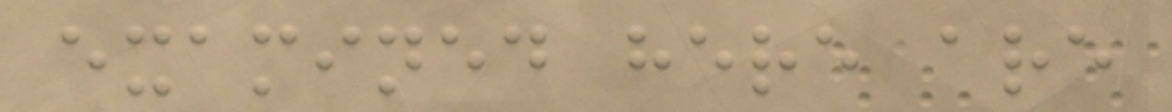examined here are
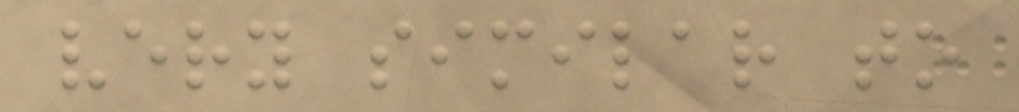very similar to
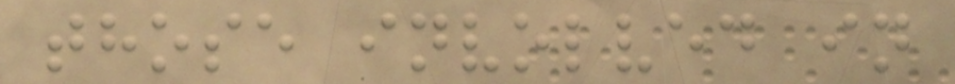those involved in
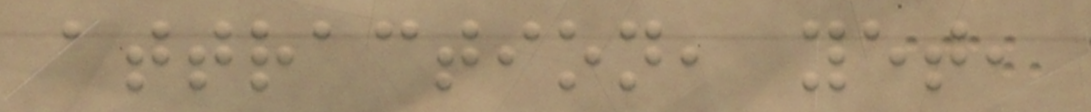attraction, yet,
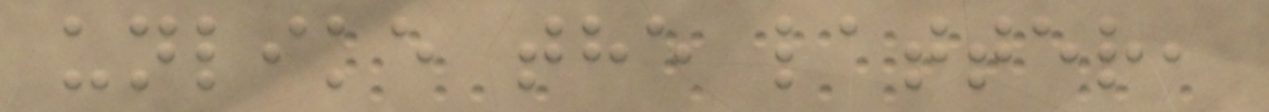unlike the latter,
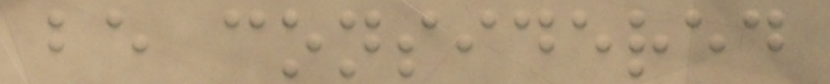be considered
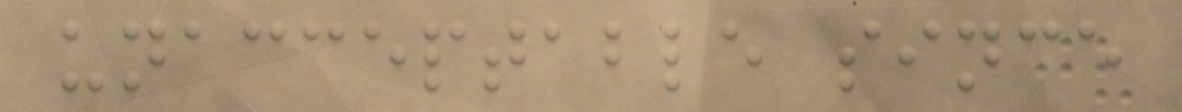unacceptable since
